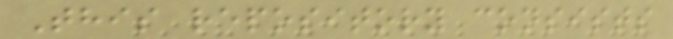This repository consists
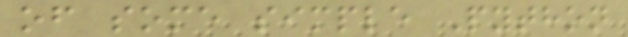of some simple Python
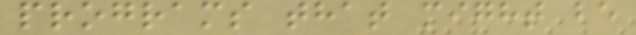programs that might be
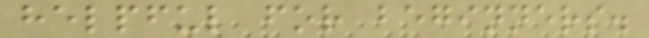helpful for beginners.
